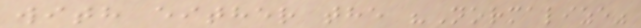with either the "Normalize"
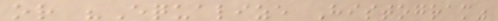or "Equalize Histogram"
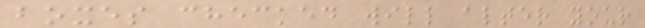boxes checked will alter your
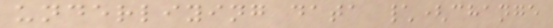underliying data \(change
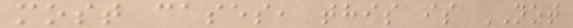most cases, this is NOT
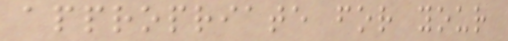appropriate for your
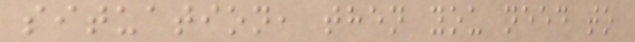situation, then you need to
